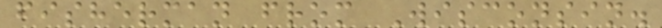fisherman from Wisconsin.
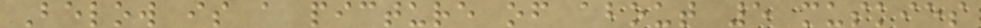Below is a picture of about 5 muskies
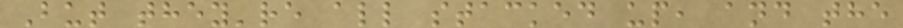But they're all stacked up, and the
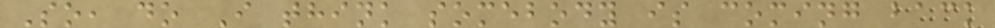So, do I think somebody is coming back
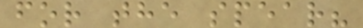for the spear?
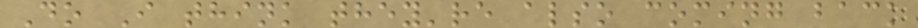Do I think they're also coming back
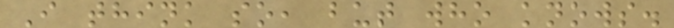I think so, but who knows.
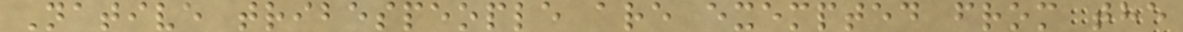Native tribespeople are exempted from the
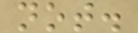not.
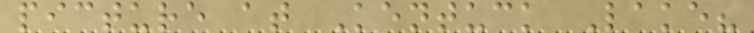picture at Kentuck Lake?
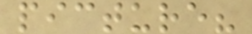picture?
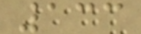133
